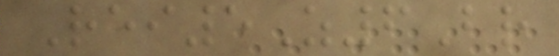Rei5Z6Br
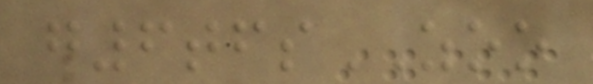g6tfsZOO
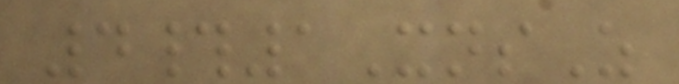4#1XnsZ
